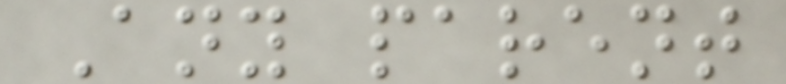Any parent
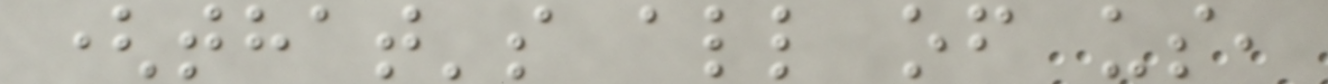(that's all of us,
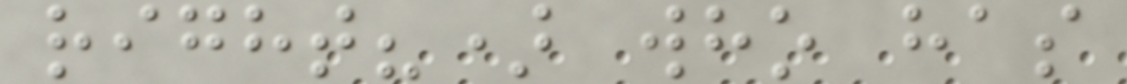right?) who has
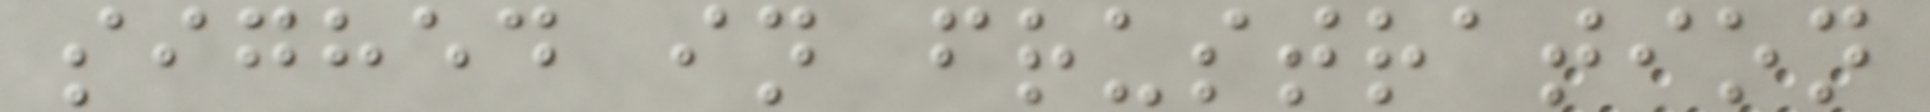sighed in frustration
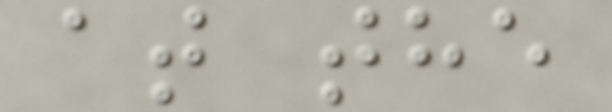at the
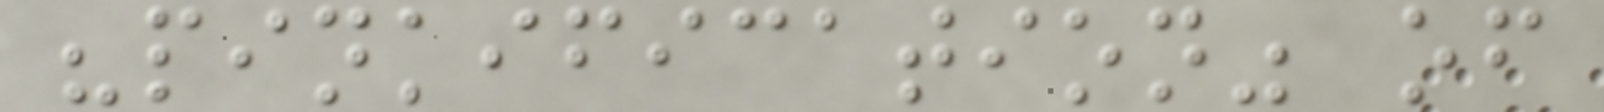"pinkification" of
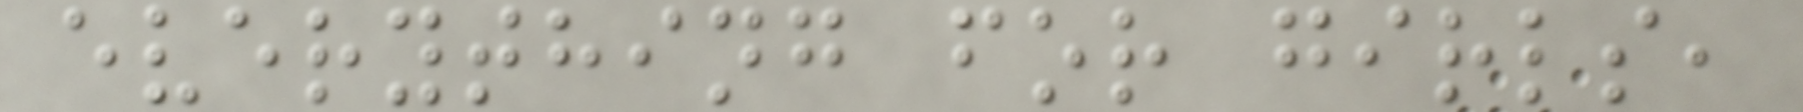everything for girls,
